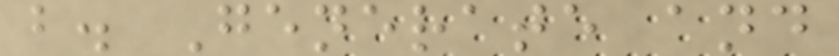b. Generate and
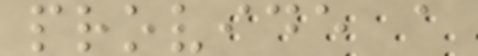provide a
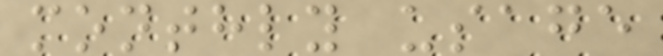monthly usage
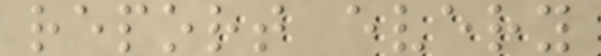report every
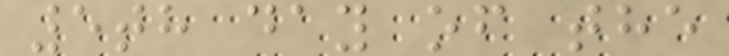5th day of the
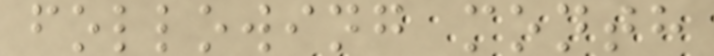following month
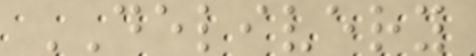DELIVERY
